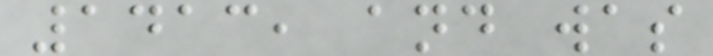1413, and was
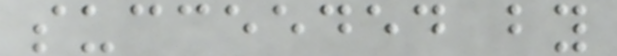succeeded by
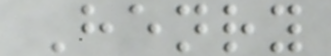Henry
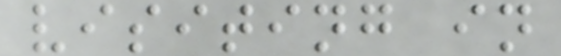visiting in
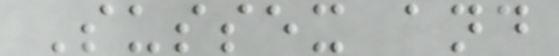Sussex and
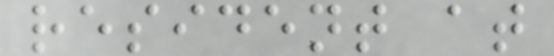resident at
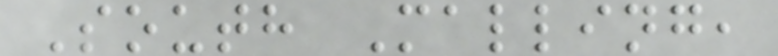South Malling,
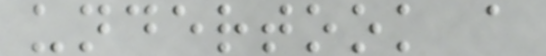undertook a
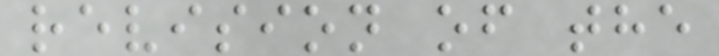revision of the
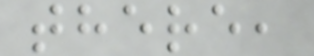there,
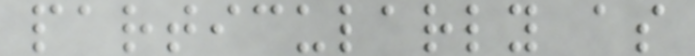particularly as
